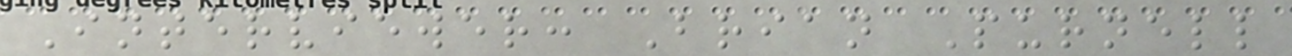Interviewer: Brian Purnell
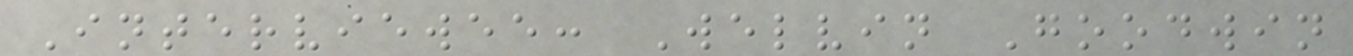Interviewee: Welvin Goodwin
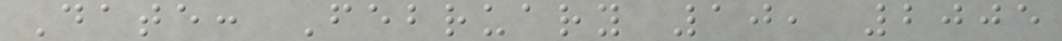Date: February 10, 2005
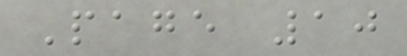Page 10
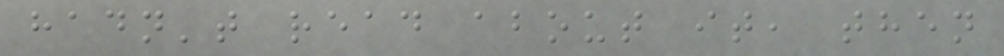hadn't read about it, then
